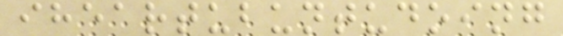iheartubuntudoing
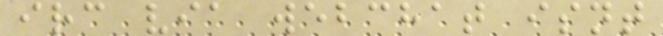irc via webchat isnt
